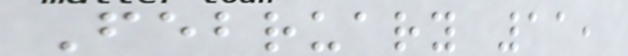February 11,
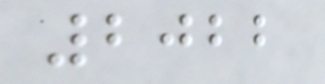2022
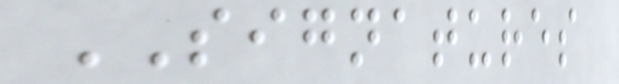SIGNATURES
